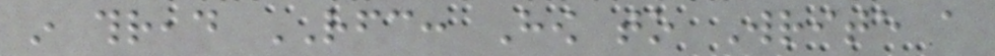in thread RFC: How to Write a
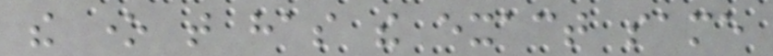the one that has the exact same
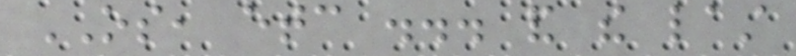OS, etc ... and the last
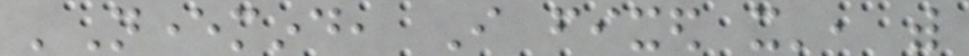'Nevermind, I fixed it', with
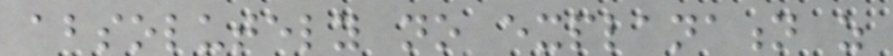absolutely no explanation as
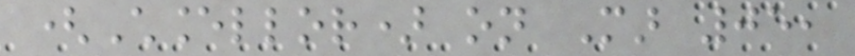(Chancellor) on Mar 05,
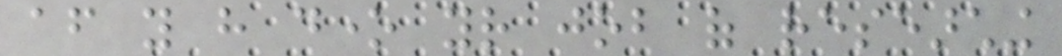after you have done your job of researching
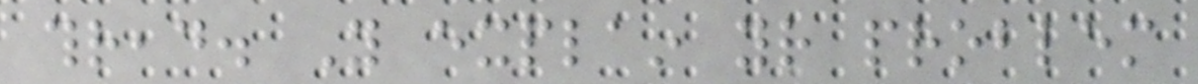thread. You explain your problem
